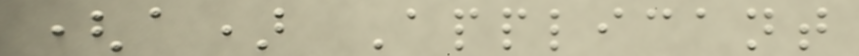(a) Applicant
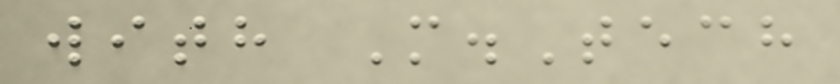with M.Tech
